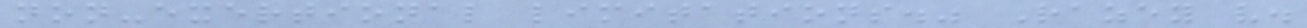non-exertional limitations." Razey v.
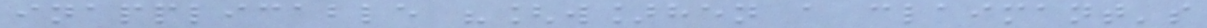inapplicable "[w]hen a claimant's
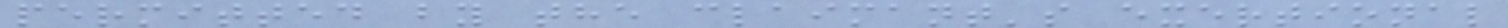permitted by the claimant's exertional
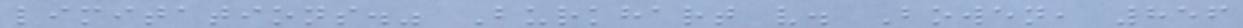limitations." Burkhart v. Bowen, 856
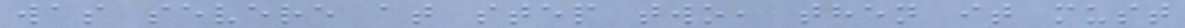was severe at step two, then it must
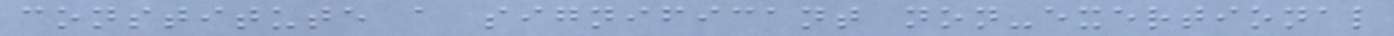constitute a significant non-exertional
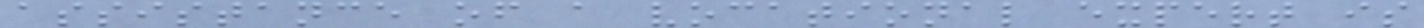assistance of a vocational expert is
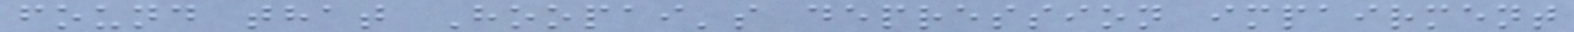found that Hoopai's depression impairment
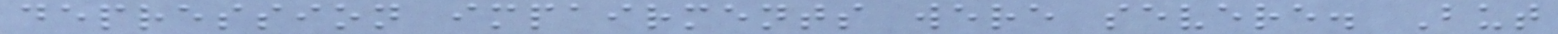depression impairments were severe. But
